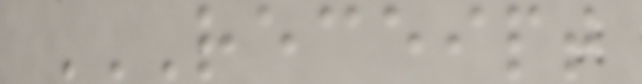RECEIPT
